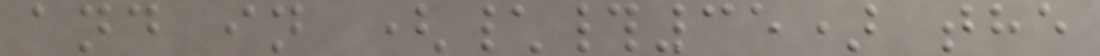and in (\#35) the
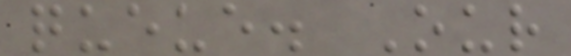queue. Our
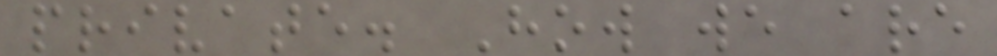private. How we are
